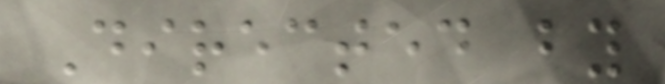Directed by
